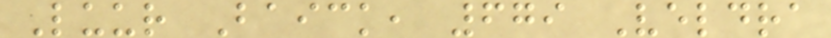Luur Baick, 679 Veldra
